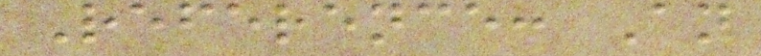Reference: An
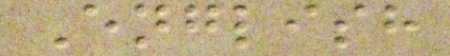English
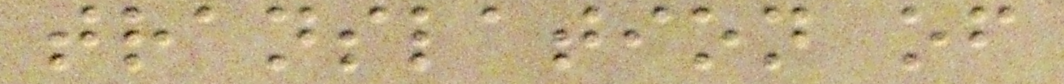translation of
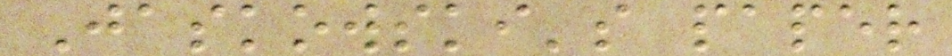Jaskowski's paper
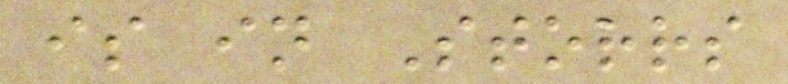is in Storrs
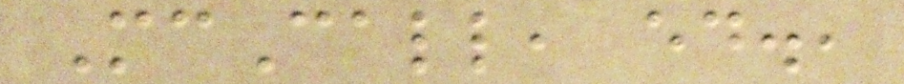McCall, ed.,
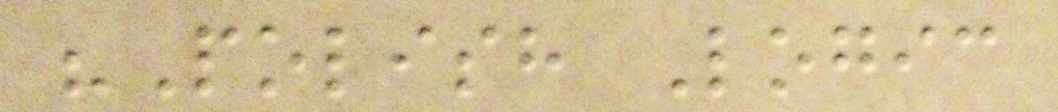"Polish Logic
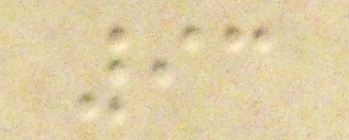93
